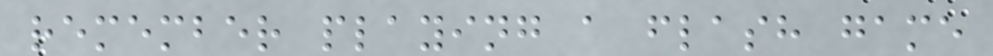remember playing a flash game
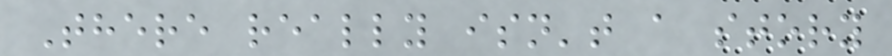There really isn't a story
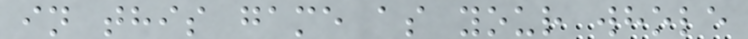in this game as your whole
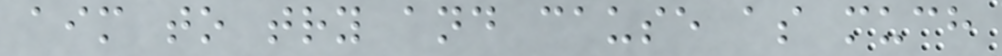aim to try and cause as much
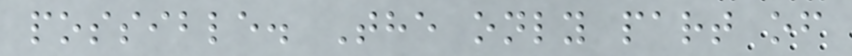possible. The only part of
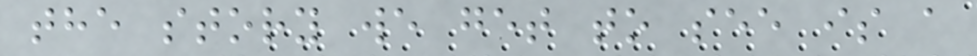the story we get to see is a
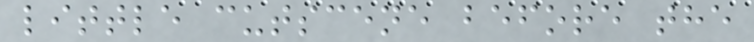little cutscene before the
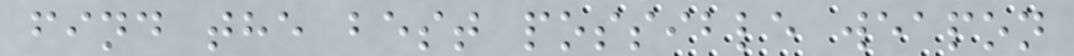find the best possible weapon
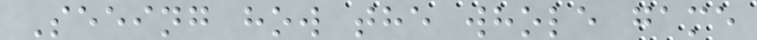Seeing how the whole game
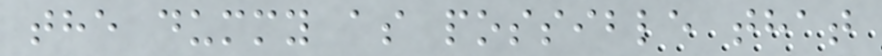the dummy as possible that
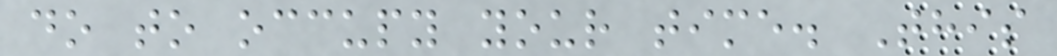do to occupy your time. This
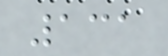131
